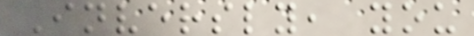Inversly, you
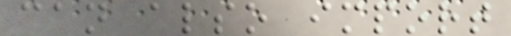can also import
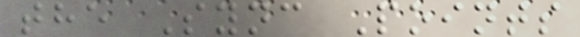the Sync Points
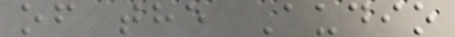of the Audio
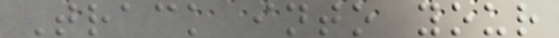Track into your
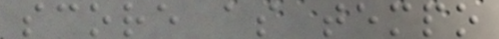score as tempo
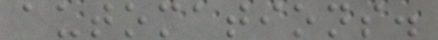automations.
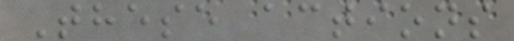These actions
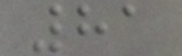81
